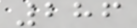286
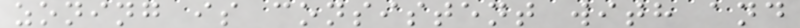zoning is consistent with and
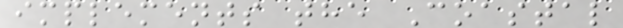implements the Coastal
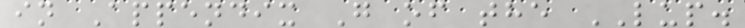in Appendix G of the LUP.
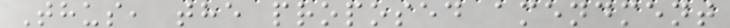Thus, the proposed amendment
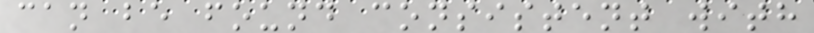can be found consistent with
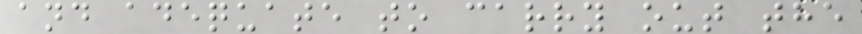and adequate to carry out the
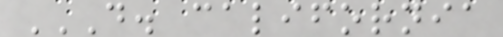D. CALIFORNIA
